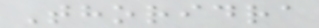Thoridra
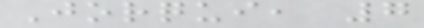Jorqui, 7
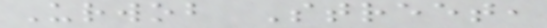Urwob Street,
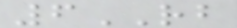6RB
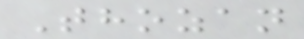Thozan
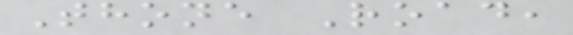Thone Road,
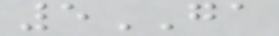5GA
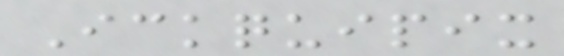Ickquipix
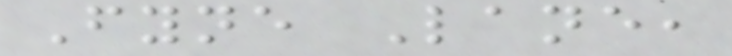Fyne Lane,
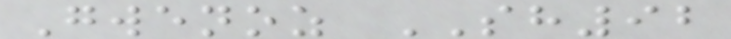Gwenoz SH92
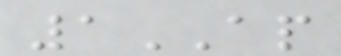1AP
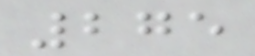275
